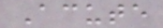Acute
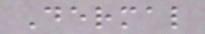Dermal
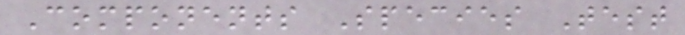Components Species Test
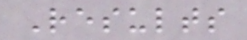Results
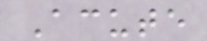Acute
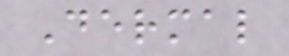Dermal
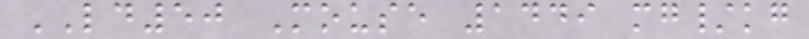LD50 Mouse 1449 mg/kg
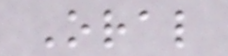Oral
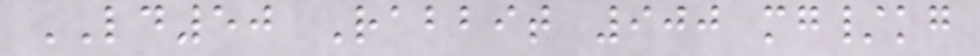LD50 Rabbit 900 mg/kg
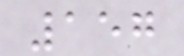157
